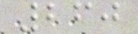260
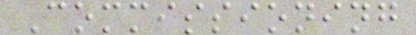Commissioning
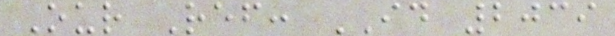Our Ref: ID 2039
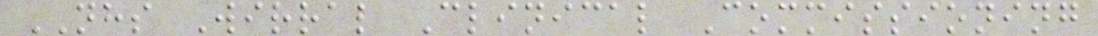NHS Wirral Clinical Commissioning
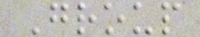Group
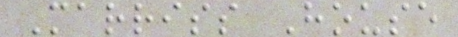Marriss House
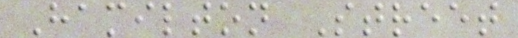Hamilton Street
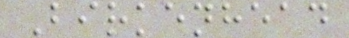Birkenhead
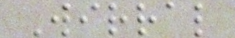Wirral
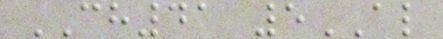CH41 5AL
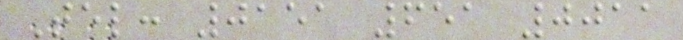Tel: 0151 651 0011
